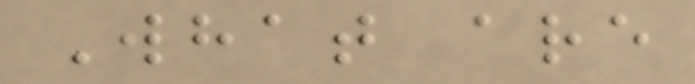What are
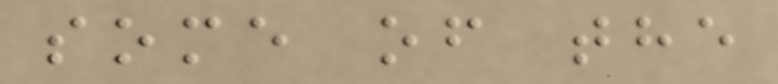some of the
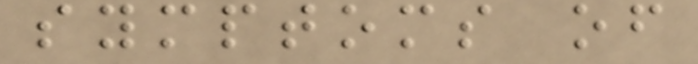symptoms of
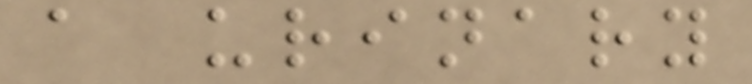a urinary
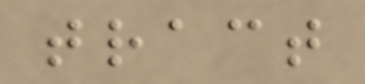tract
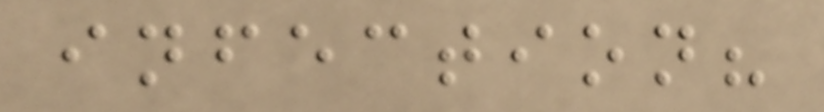infection?
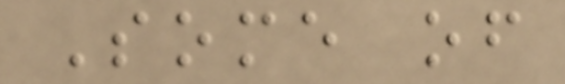Some of
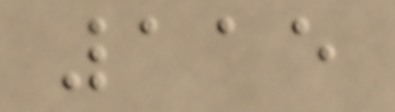115
